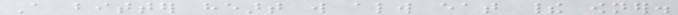A bitter heart will always eat their owner.
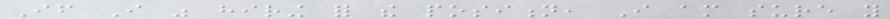If I was hiring for the position, I am sure you
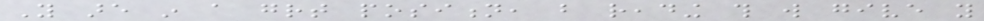You are in a great position, but reading this will give you
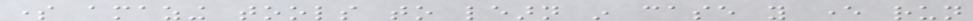some amazing tools to learn in case you ever run
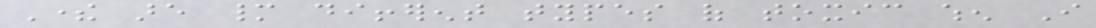There are many different types of toxic when I
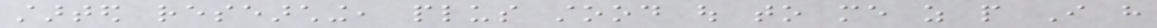started researching, plus stood out to me as people I have
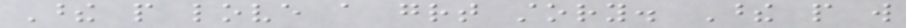These people love a great story. These people will
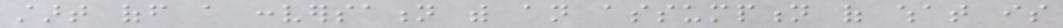start off a conversation with an assumption of what is
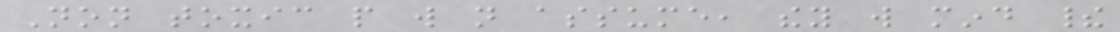Non toxic people will not assume, they will mind their
